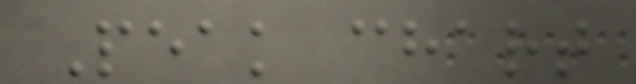Peak chart
